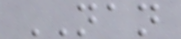NAN
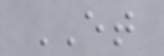ET
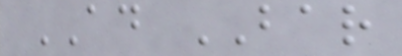AD BAR
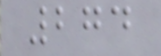274
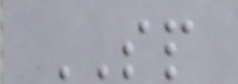SP
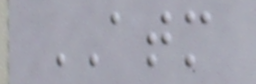ATM
